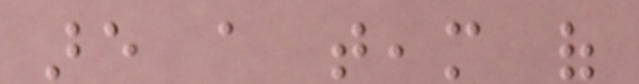are a team of
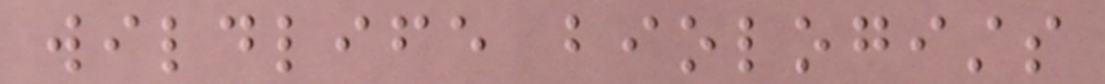wildlife biologists
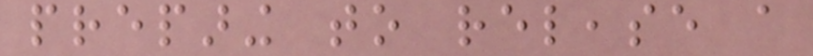preparing to release a
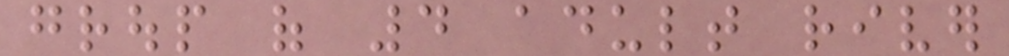group of 4 adult river
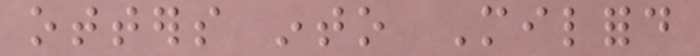otters into Milford
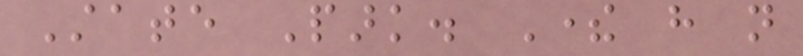State Park. There have not
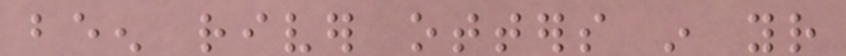been river otters in your
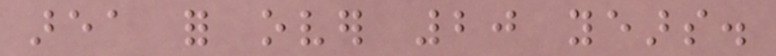area for over 20 years.
